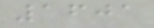1601
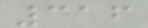316
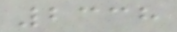2338
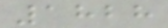1828
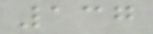137
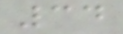34
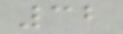32
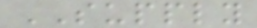SUPPLY
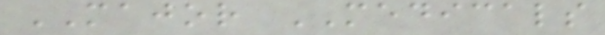MAJOR MEDICALS
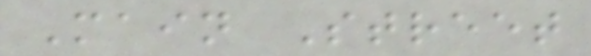Main Street
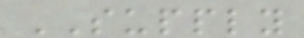SUPPLY
